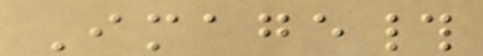Image#
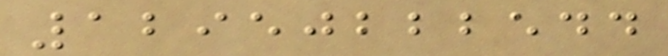12950222544
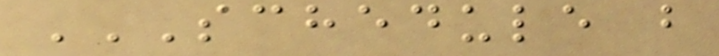SCHEDULE B
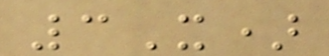3X)
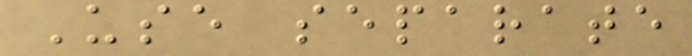Use separate
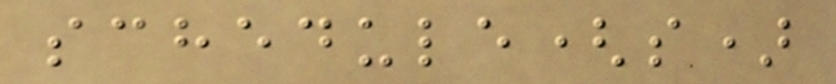schedule(s)
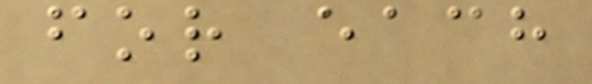for each
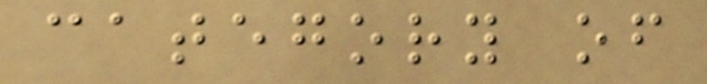category of
